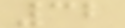32
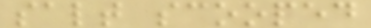salt scooped
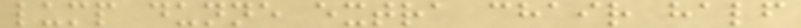lump dunne extra chair half
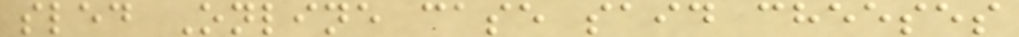sled Online case said cheeses
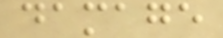damage
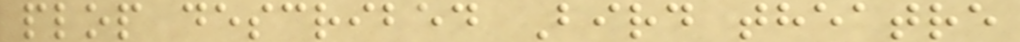plop described Bird theatre
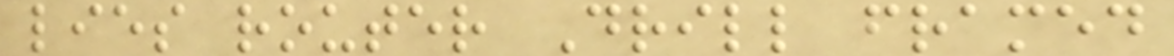lies router Drill framed
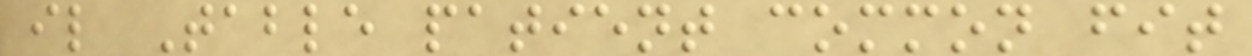il Table patient common fit
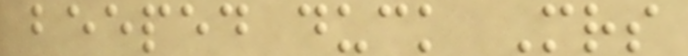beeped duck Mrs
